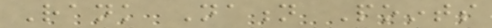Rank Nation Points
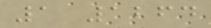1 1264
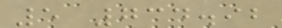5 734.92
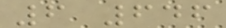6 646
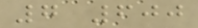7 600
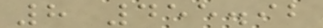8 455.92
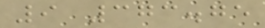9 373.75
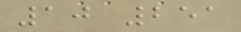10 251
